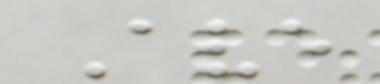Ave
